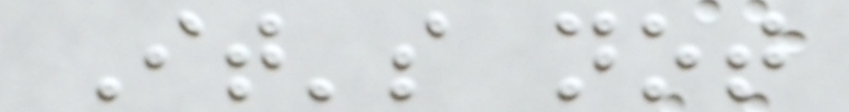It's not
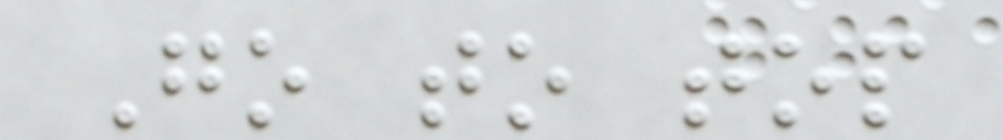Go to top
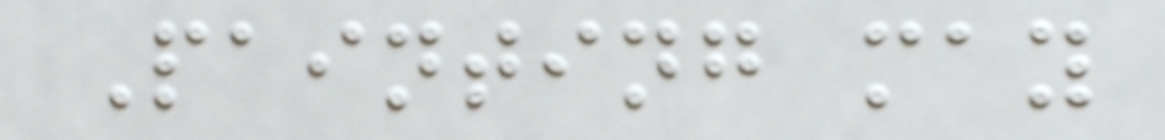Painting may
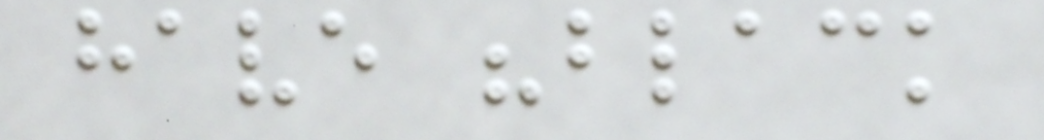have "black
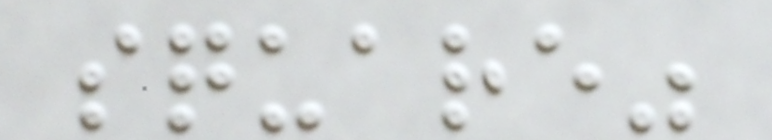square"
